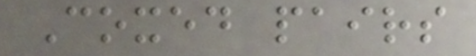Coxed pairs
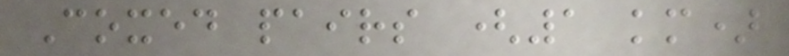Coxed pairs (1 km)
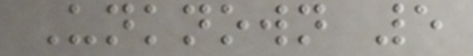Unknown 5
